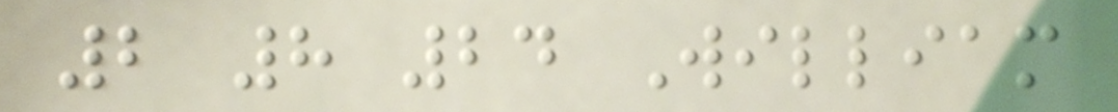2 8 24 William
